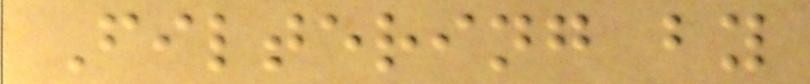Filtering by
